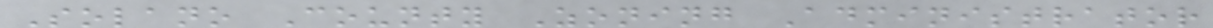Solano County Zoning Administrator
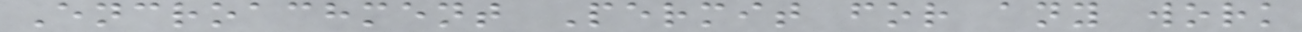Encroachment Permit for any work
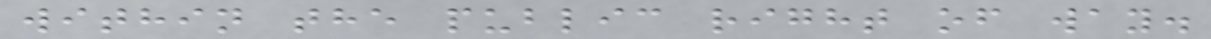within the public right of way.
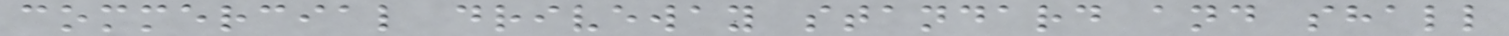commercial driveway standard and shall
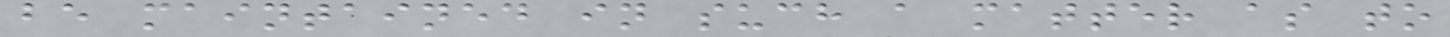be maintained in such a matter as to
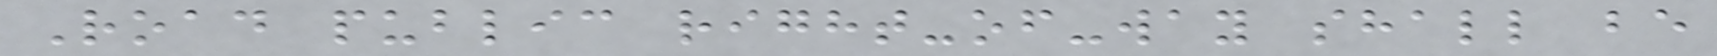Road public right-of-way shall be
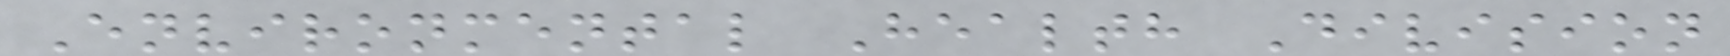Environmental Health Division
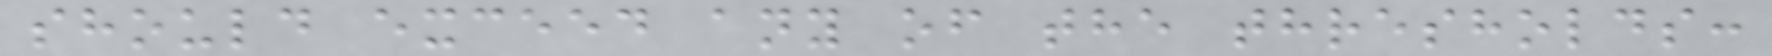should exceed any of the thresholds:
